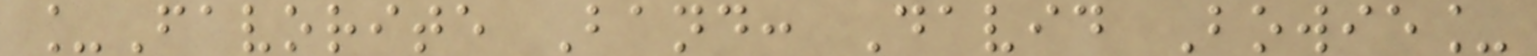_Favorite Band: David Bowie_
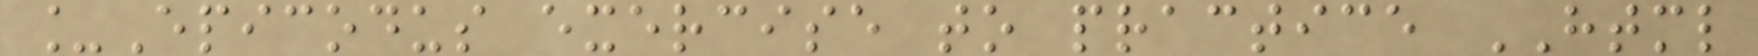_Epicodus exercise to practice HTML
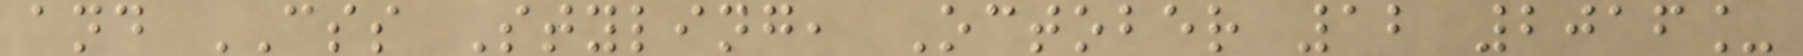and CSS Styling, October 12 2016_
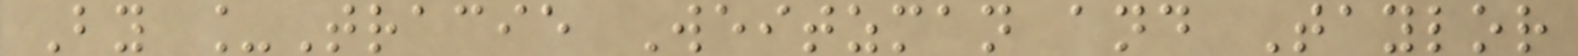By _Tracie Weitzman and Taylor
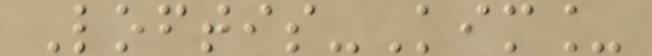Loftis-Kim_
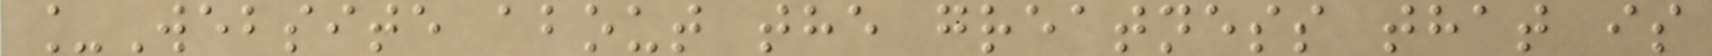_Website about the greatness that is
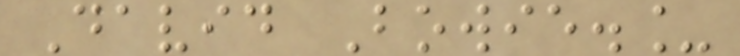David Bowie._
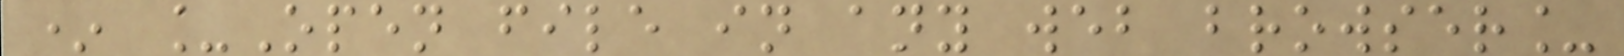* _Open file in any web browser_
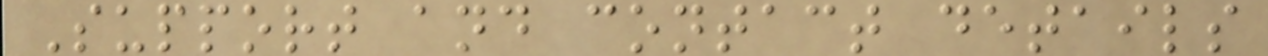Support and contact details
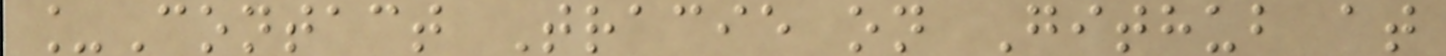_Contact Tracie on Github at
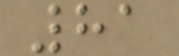81
